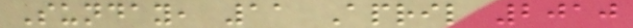Sunday, 11 April 2010
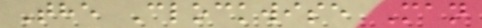The Clockwise Man
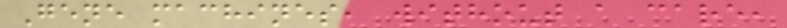Gene machines, without a care,
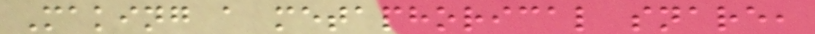Making a metaphorical snare,
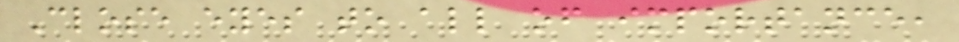Close eyes to all of importance,
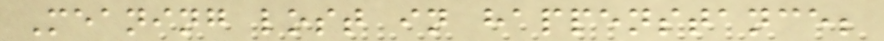Meaning lost in happenstance;
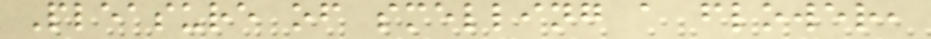Pleasure of smelling a flower,
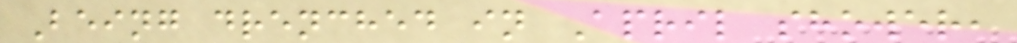Being drenched in April shower,
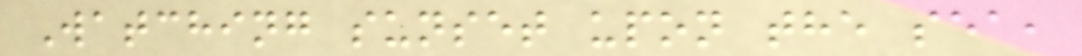Watching sunset upon the sea,
